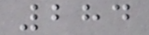284
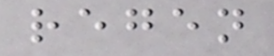regen
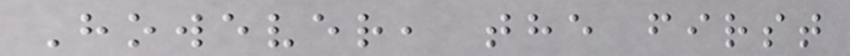However, the first
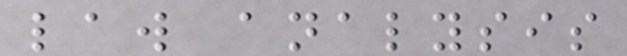law analysis
